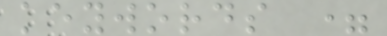keywords =
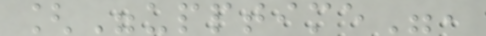["upptime",
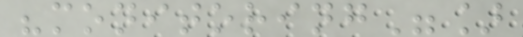"monitoring"]
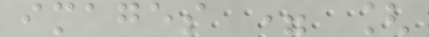images = [
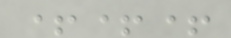+++
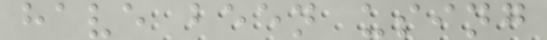have been using
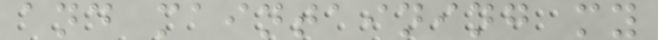and maintaining my
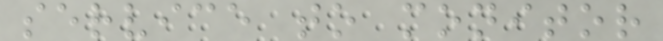service to monitor
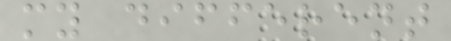my different
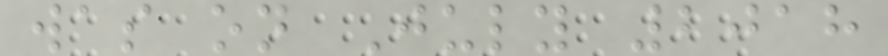was on July 2018
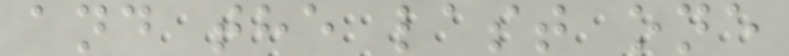and the last one
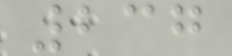237
